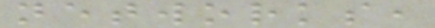networks,
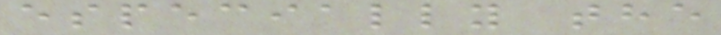especially the
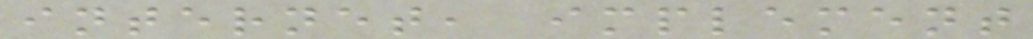internet, implement
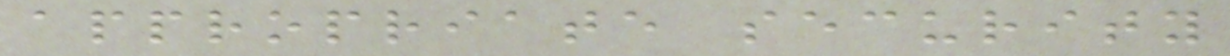appropriate security
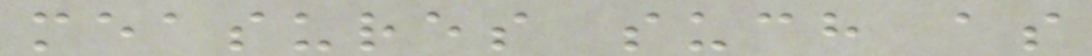measures such as
